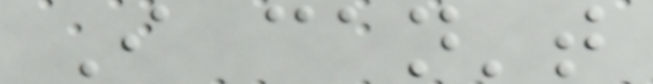I can't
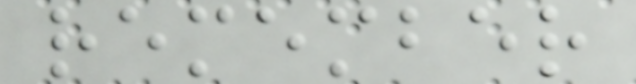remember
